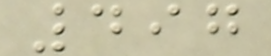497
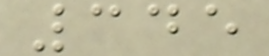345
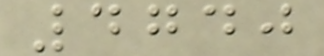4740
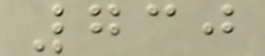730
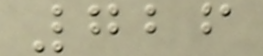726
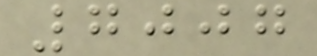7007
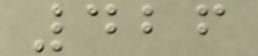426
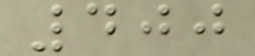400
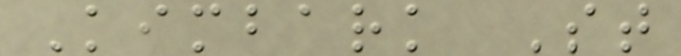Kimbark St
